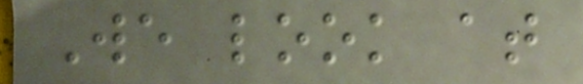We look at
